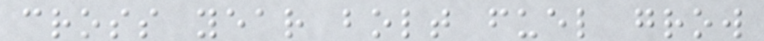cross year bolt fuel grow
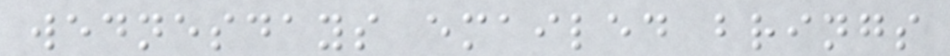wednesdays emailed brings
